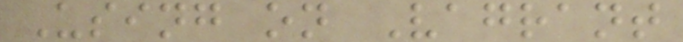Using on Vagrant
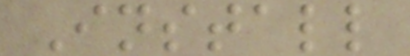Install
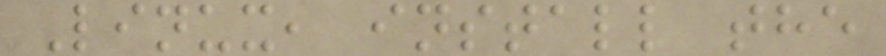Linux, install the
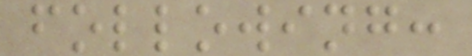following:
